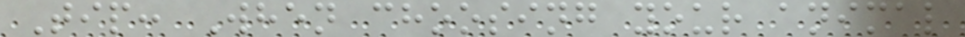Tip: When choosing your animal
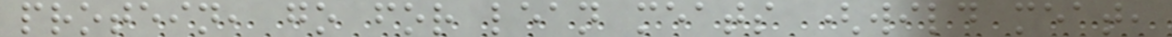protein, go for lean meats (wild meat,
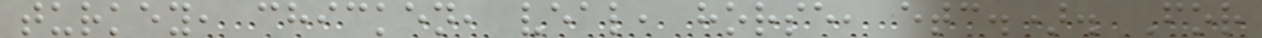turkey, chicken, veal, horse, etc.). For
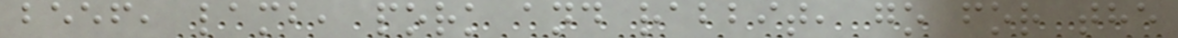beef, lamb, pork and rabbit, go for the
